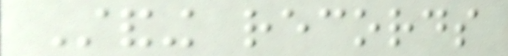Standing records
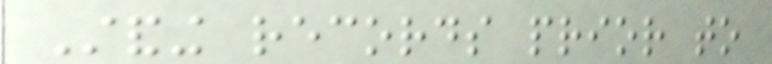Standing records prior to
